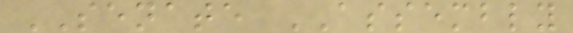SENATE ASSEMBLY
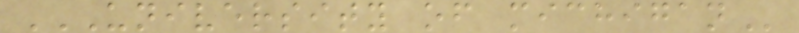UNIVERSITY OF MICHIGAN
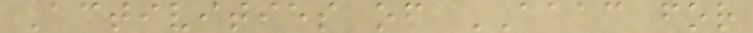Activities of AAAC for
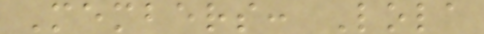Members: Lola
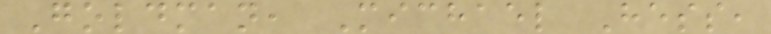Goldman, Michael Hess,
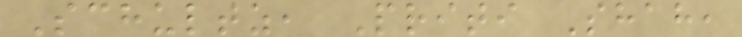Schultz, Priti Shah,
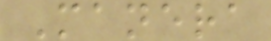Manera
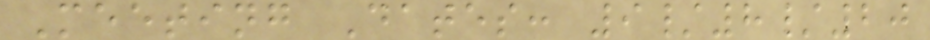Meeting Dates: 9/8/20
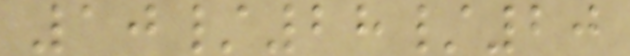10/28/20
